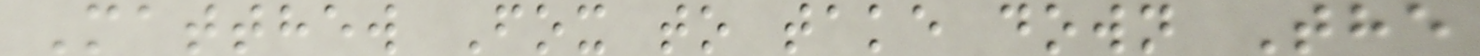Matthew Fox to take down The
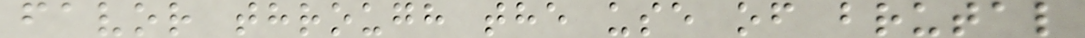favor through the use of brutal
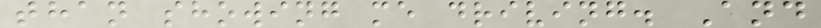than showing me driving. And
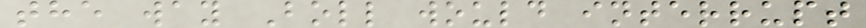the way Boll would interrupt
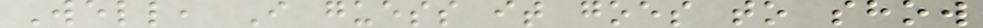Well, I guess it goes to show
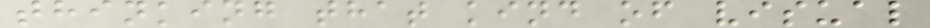thinking that kind of visual
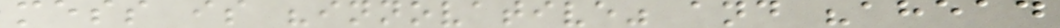mess is "innovative" and "ahead
